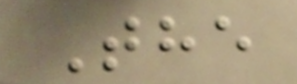The
